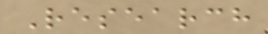Research
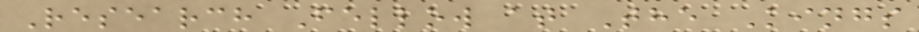Research Fellow at The Kings
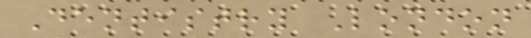Dentistry London
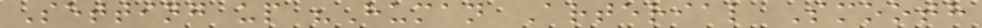Setting up "Human Arterial Smooth
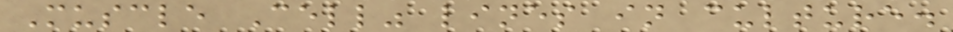Muscle Cell" lines in culture.
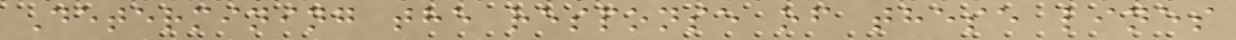Determining the response of these lines
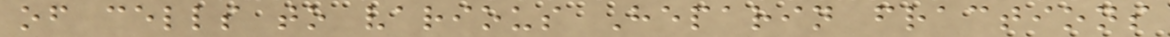of cells to various Heparin fractions
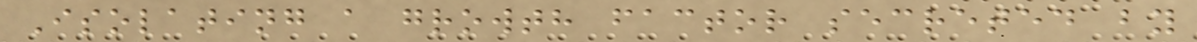Isolating a growth factor secreted by
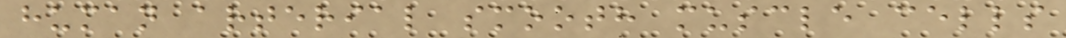human arterial smooth muscle cells
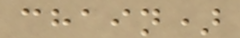chain)
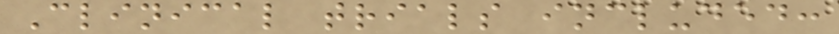Clinical trials included:
